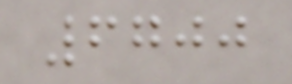6700
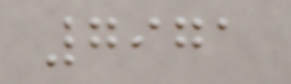7971
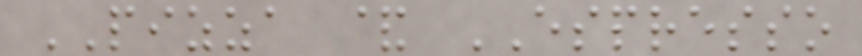PIZZA & ESPRESSO
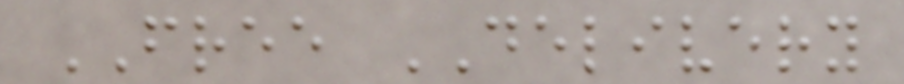FREE DELIVERY
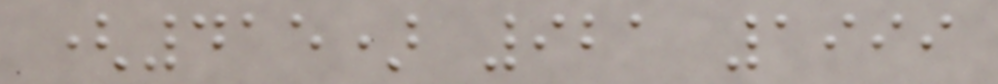(415) 921 1999
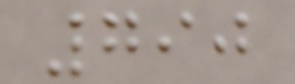790
